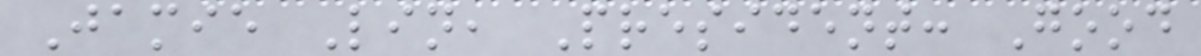Jamie Lin, President: Good
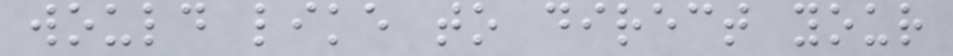would like to direct your
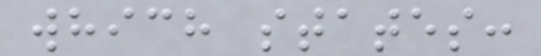which states:
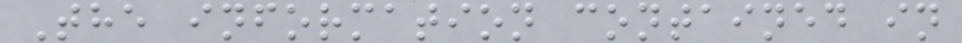The information contained in
